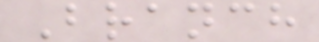Branch
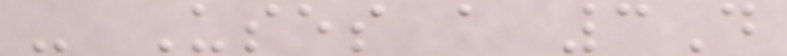- Uses a 3D
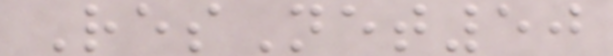ResNet50
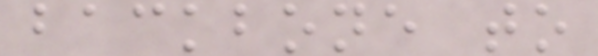backbone to
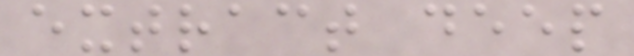extract deep
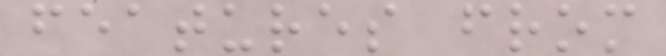features from
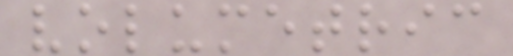volumetric
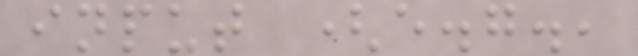input (e.g.,
